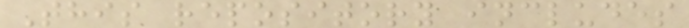This repository includes
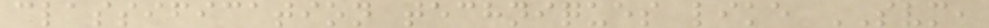classification techniques like SVM,
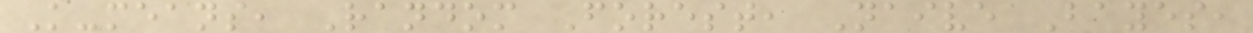K-means, Random Forest, Naive Bayes,
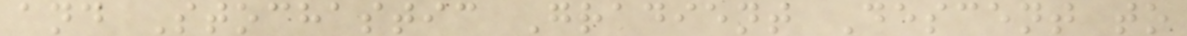and Stochastic Gradient Descent to
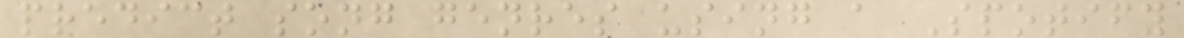predict song genres using a Spotify
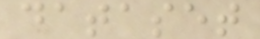dataset
